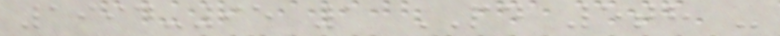1994-95 1 PD 5th -
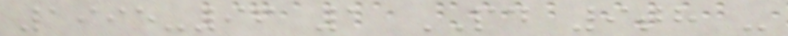1995-96 1 PD 9th -
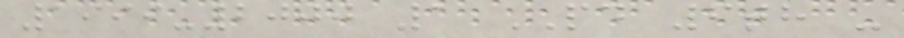1999-2000 1 PD 6th -
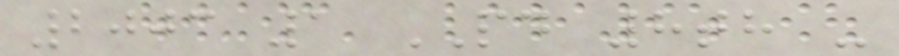2003 1 PD 8th -
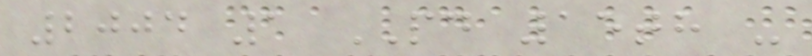2004 1 PD 15th -
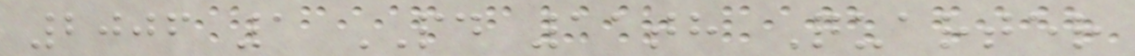2006 1 PD 11th Quarter
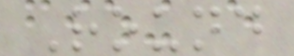Round
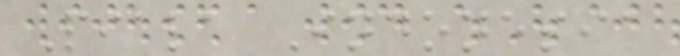Piala Indonesia
